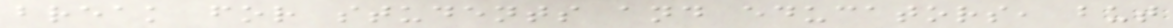break for students and educators, but
